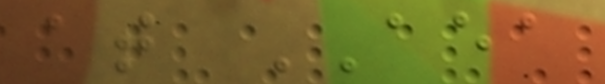at AEA
